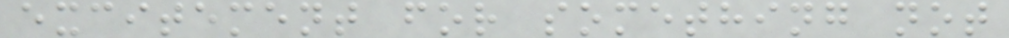excitement for something not
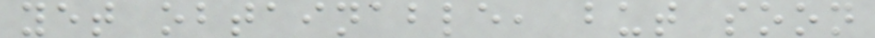yet obtainable, but soon
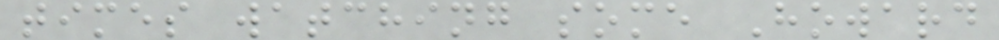times watching some Howard
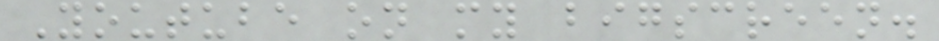Youtube on my bigscreen.
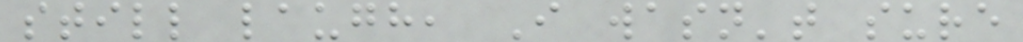still laugh, I wasn't sure
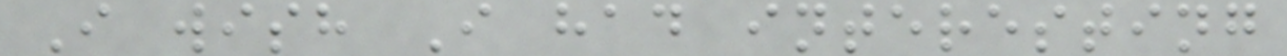I wish I had interesting
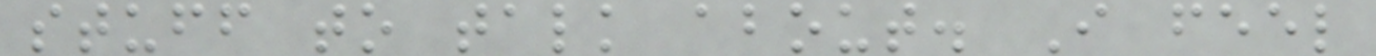stuff to talk about. I feel
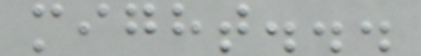might...
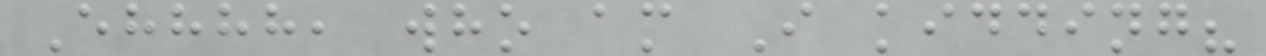Ehhhh, who am I kidding?
